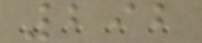292
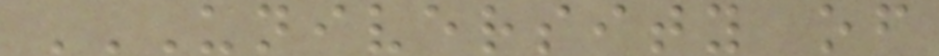UNIVERSITY OF
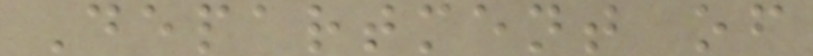Department of
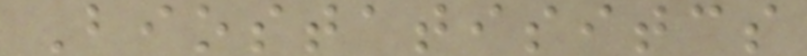Biostatisitcs
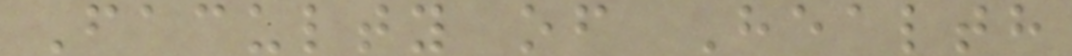Faculty of Health
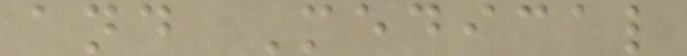and Medical
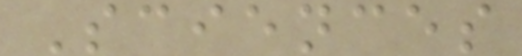Sciences
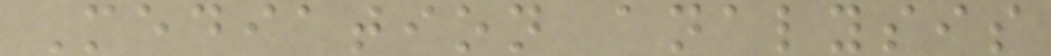Mediation analysis
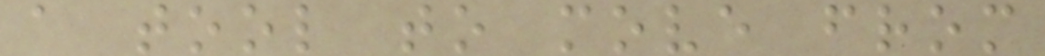a tool to move from
